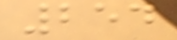254
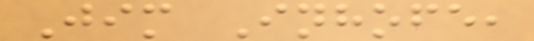Jim Inhofe,
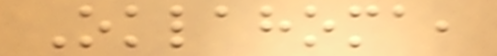Oklahoma,
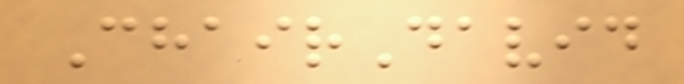ChairDavid
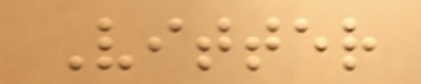Vitter
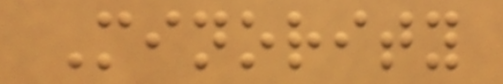Minority
